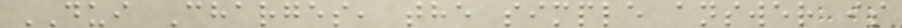DUI Charges, the simple answer is
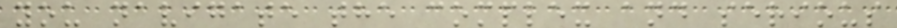you navigate the complex and serious
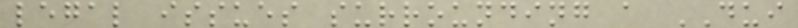legal issues surrounding a DUI
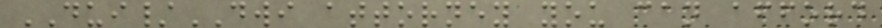DUI/DWI attorney you can afford
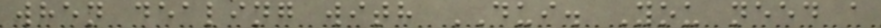when dealing with DUI. You need a
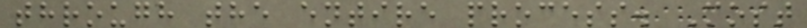through the entire process. Most
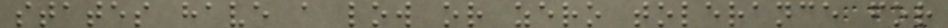states have a low or zero tolerance for
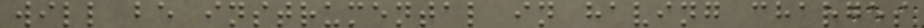will be instrumental in having charges
